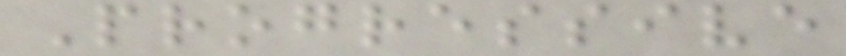Progressive
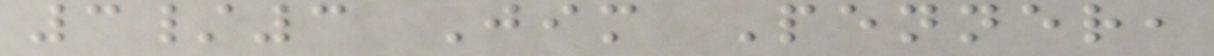3/3 Jim Penner,
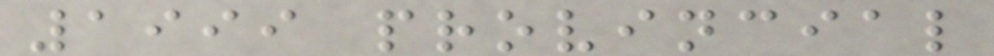1999 provincial
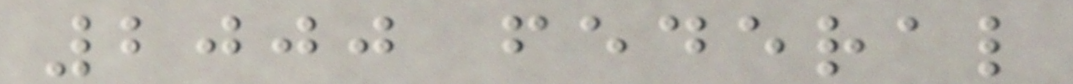2000 federal
